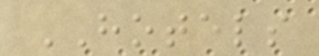HOTELS
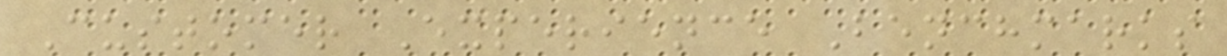Customer Experience Benchmarks
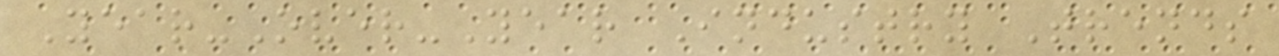Year-Over-Year Industry Trends
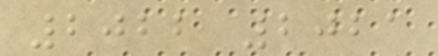2022 2021
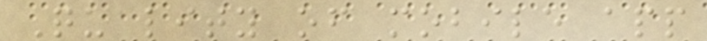Quality of mobile app
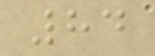84
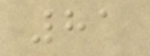81
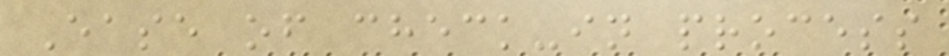Ease of check-in process
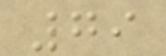79
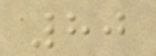80
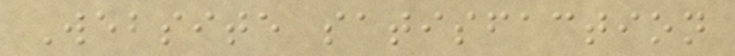Website satisfaction
